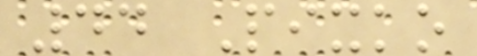44 Pixko
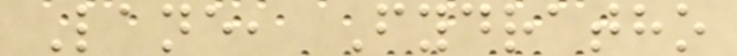Lane, Fydratho
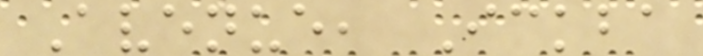Avenue, Ickba
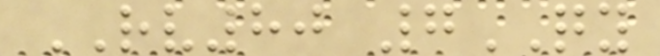RV80 7QY
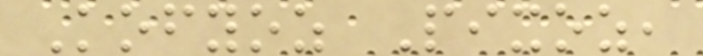Kofyoz Pixoz,
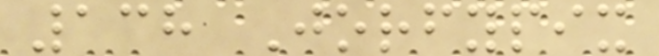138 Jorfypix
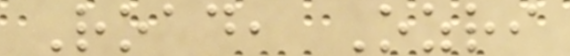Road, Ozri
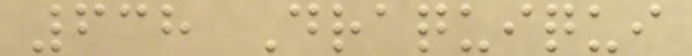638 Draquiqui
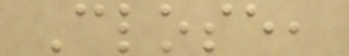Close,
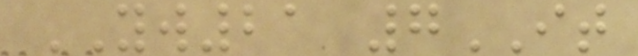YW21 7IT
